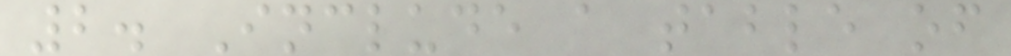2. Include a table of
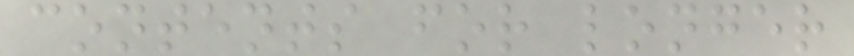contents for longer
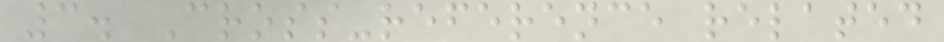3. Cross-reference related
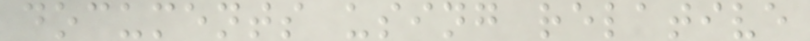documents using relative
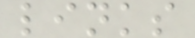links
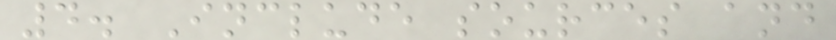4. Include sources and
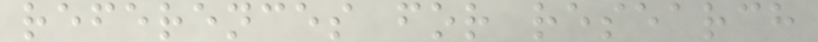references for research
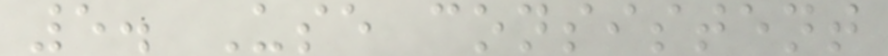5. Use consistent
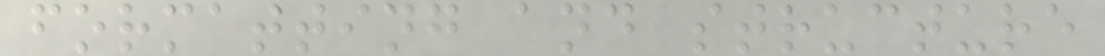formatting and structure
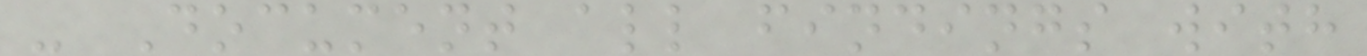- Document all findings with
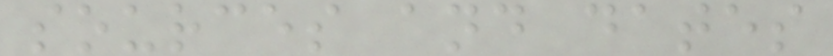sources and dates
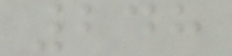248
